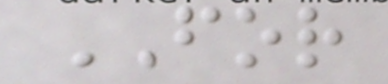FOR
